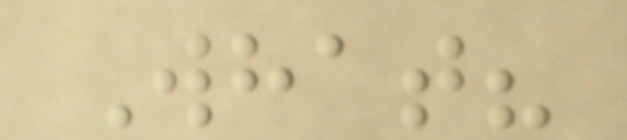What?
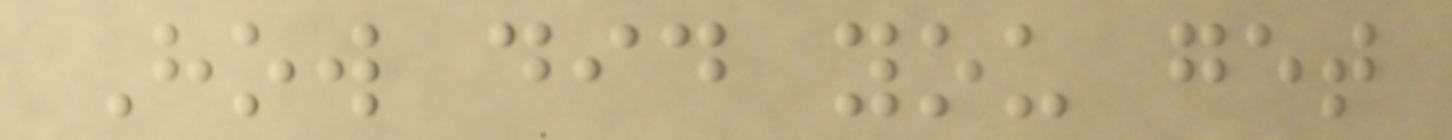How did you get
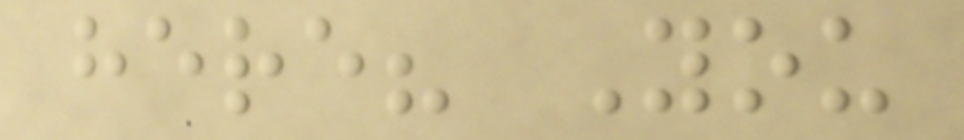here? You
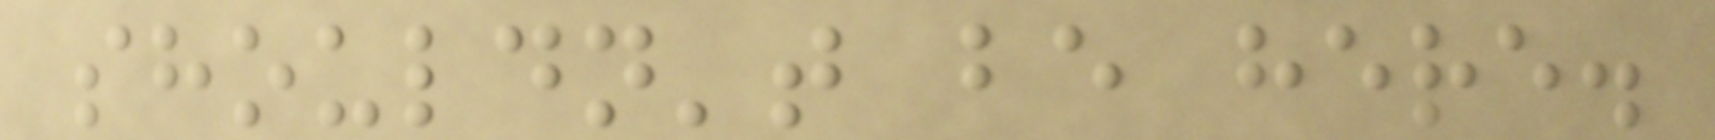shouldn't be here.
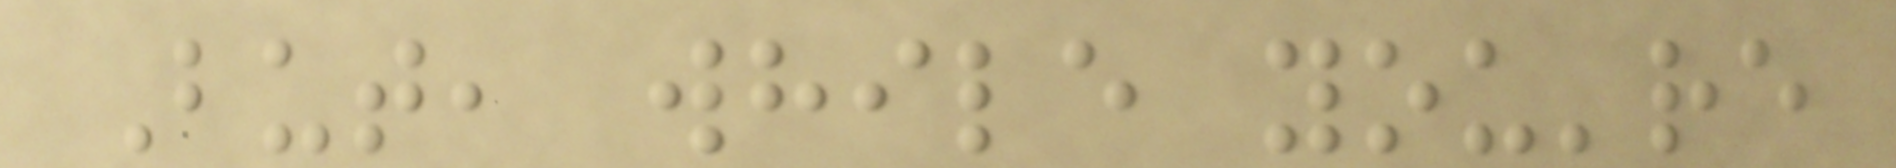But, while you're
